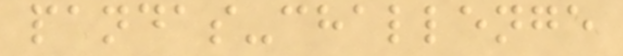pandas-challenge
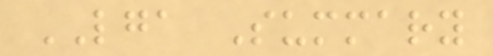LGA Summary
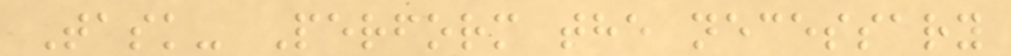Task- Perform the necessary
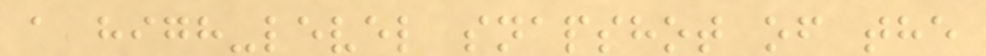a high-level snapshot of the
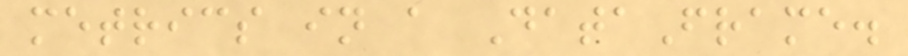metrics in a DataFrame.
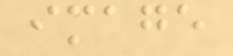image
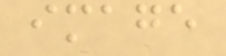image
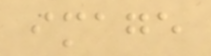image
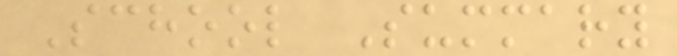School Summary
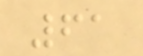61
